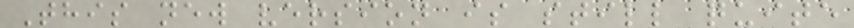This new version is still quite
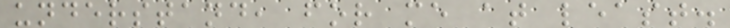understand, for me at least.
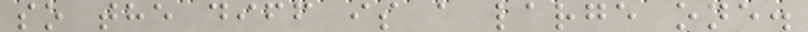so the diff is a large one.
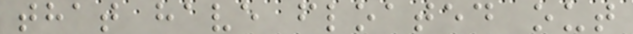that have floated out
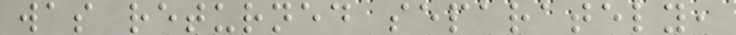was returned separately,
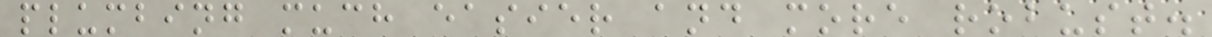plumbing much easier and more robust.
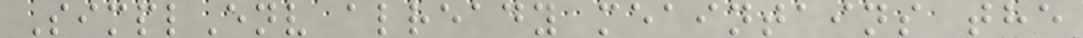SimplEnv already meaintains the
